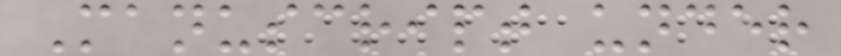Manuscript under
